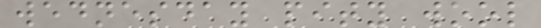wednesday pity wool
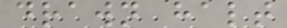drawn halt
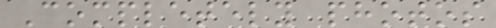Completely photos
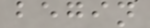begin
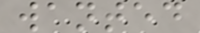wanted
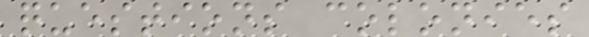questions colonies
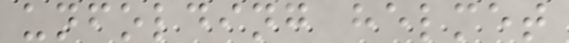unfolding helmet
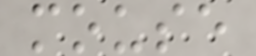mouse
